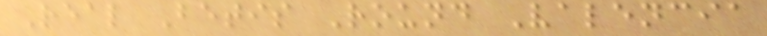Real Betis Round Valencia
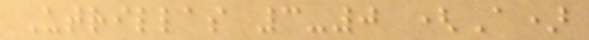Utrillas 3-0 (A)
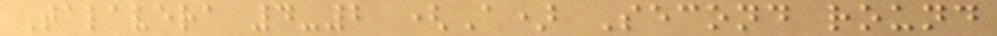Talavera 4-2 (A) Second round
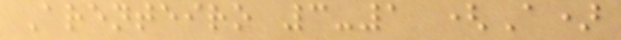Arenteiro 3-1 (A)
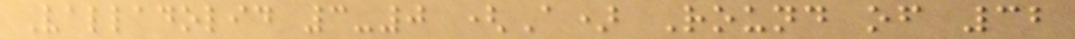Valladolid 3-0 (A) Round of 32
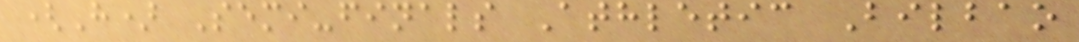(H) Semi-finals Athletic Bilbao
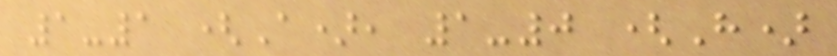1-1 (A), 1-0 (H)
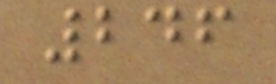246
